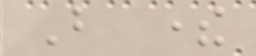But there
